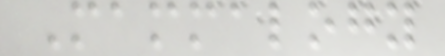Mammalogy
